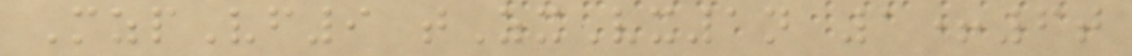MzpVf9 tZxVx1n 1+6t
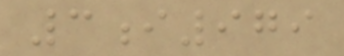3i979
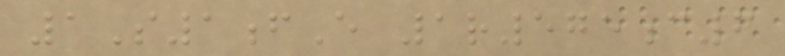1S1fE 1r575c6
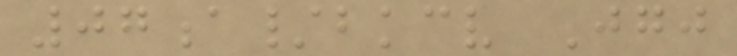07a/bkcv Jgj
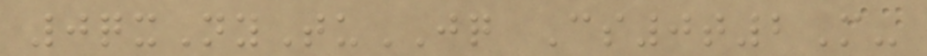0qxNyTuJQ Cs0t2M-
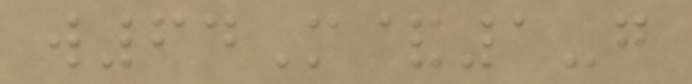w64M&1-g
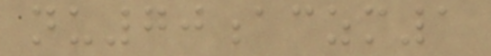nu70aczm1
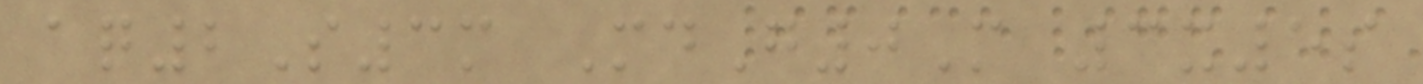aq2S3m MdG0M 3x5s
